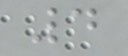4
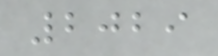2029
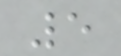5
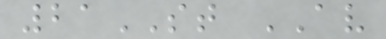21ST AV
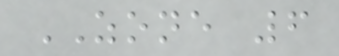ZONE 6
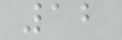12
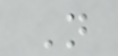N
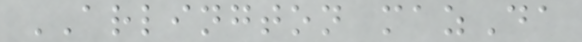ARLINGTON mazDa
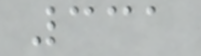331
